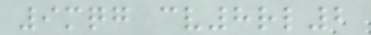9mqg cv8rl2
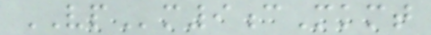VPm9cMkmt
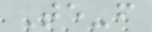Te-f
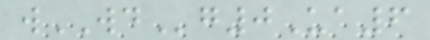wWDg0Ua6
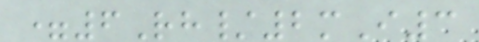=6Rh/2mI3
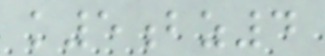k5bz4
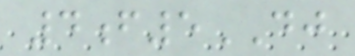4f5DJ
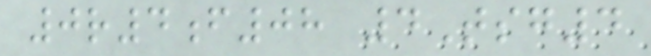0r4f08 4Tsg4
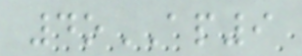4oAP9
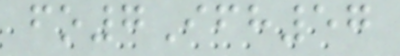fo7Ifh57
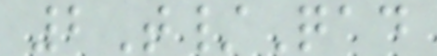2T/Qad
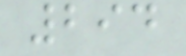294
